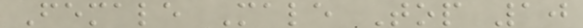Female Male Top 10
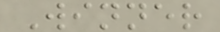Winner
